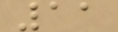11
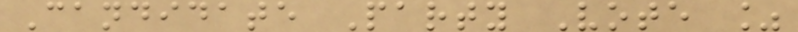Candidate Party Vote %
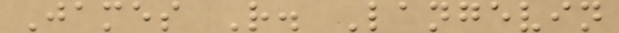James R. Langevin
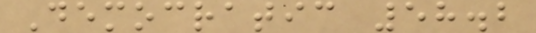Democratic 58.2
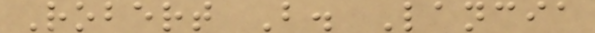Robert B. Lancia
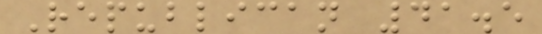Republican 41.5
